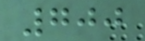700
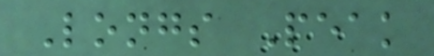Longs Peak
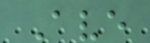Ave
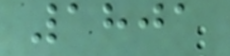1801
